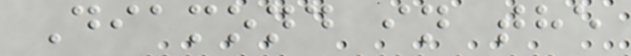Diamond in the
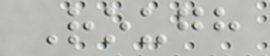Rough
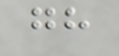gh
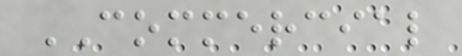COMMERCIAL
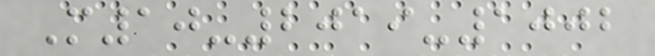M10-2019-1002
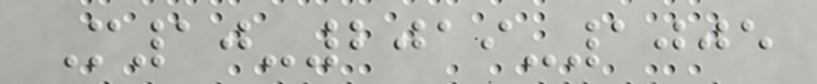M10-2019-1005
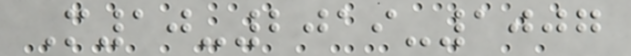M10-2019-1007
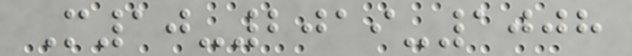M10-2019-1008
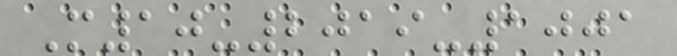M10-2019-1001
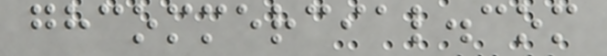ghcommercial.com
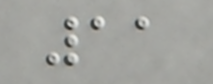11
